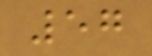57
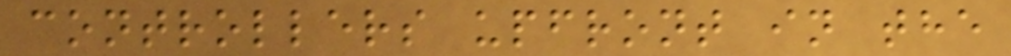controllers upfront in the
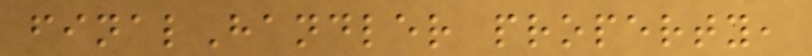finalHandler property,
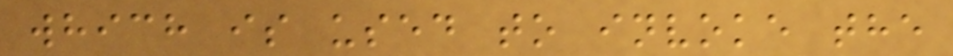which is used to invoke the
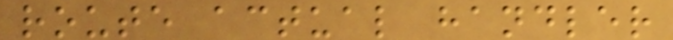route actual handler
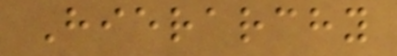Hierarchy
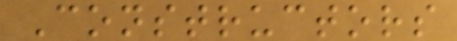Constructors
